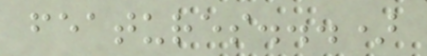features...)
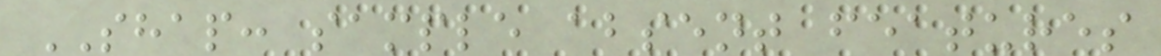SHAP: sample absent features
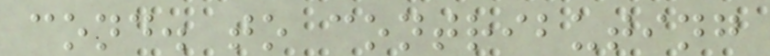cond. to contributing
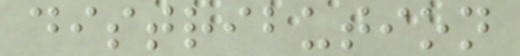distribution
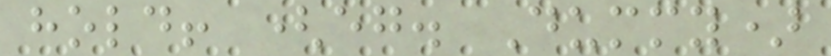hold! (eg. Dummy)
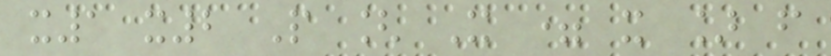x1 x2 P [ X = x ] f
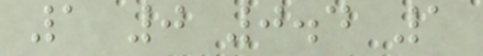1 0 0.4 1
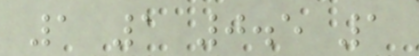1 1 0.5 1
